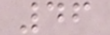46
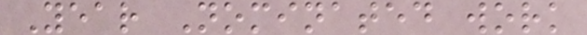Year Nominated work
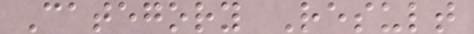Category Result
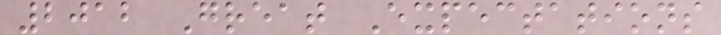2012 Great Expectations
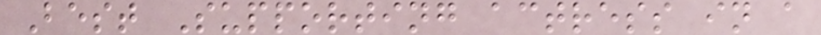Best Supporting actress in a
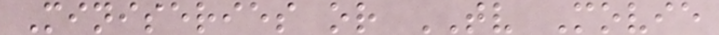Miniseries or TV Movie
